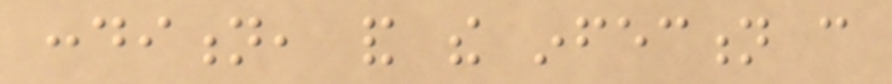condition, and the infection can
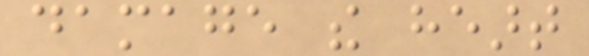damage the heart
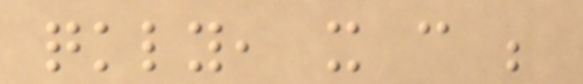quickly, it can be
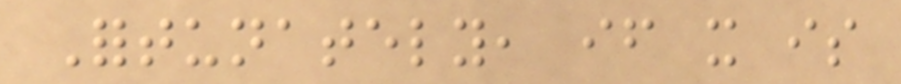Fortunately, if it is
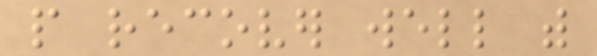people recover well with
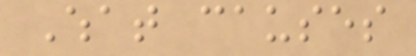What causes
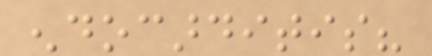endocarditis?
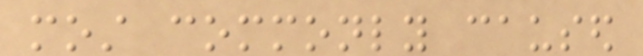most commonly caused
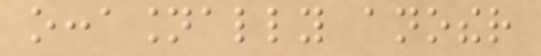occasionally another
